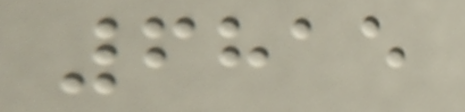6815
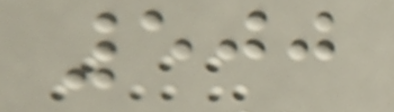500
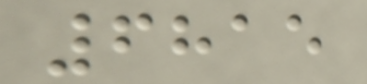6815
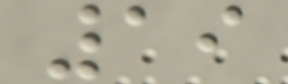19
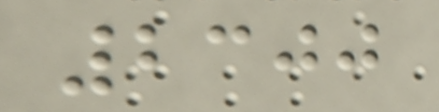2300
